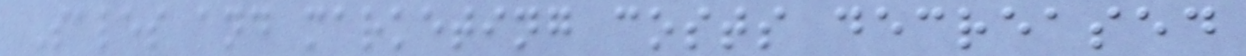Sales and marketing costs decreased
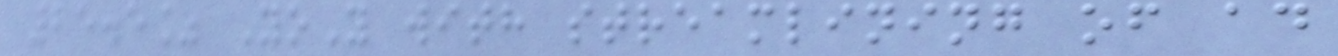25.5% YoY with streamlining of ad
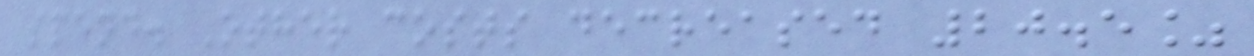spend. Other costs decreased 20.5%
